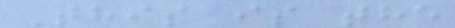This is the
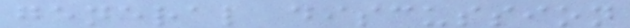general discussion
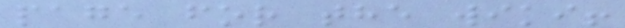page for the wiki!
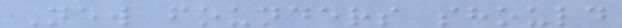New founders should
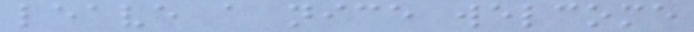leave a nice welcome
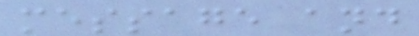message and
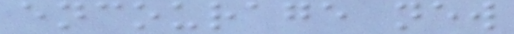encourage new
